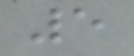5
